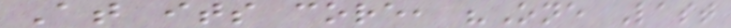At its core, "One Last
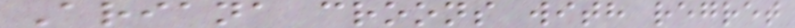Ariana croons with regret
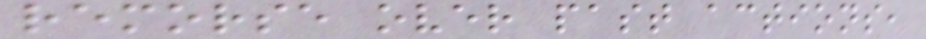remorse over past actions,
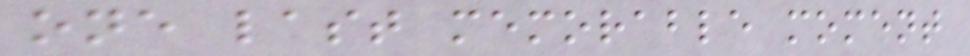one last memorable moment
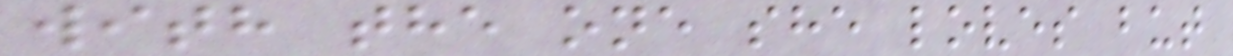with the one she loves but
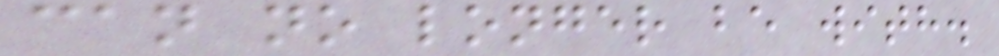can no longer be with.
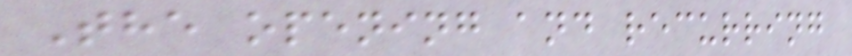The opening and recurring
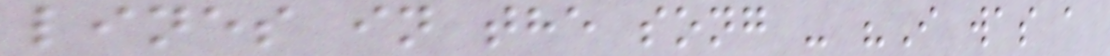lines in the song - "I was a
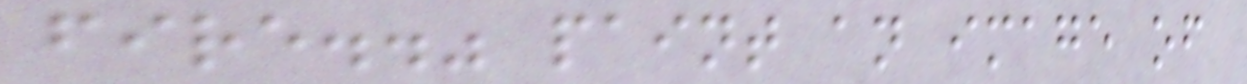fire.." paint an image of
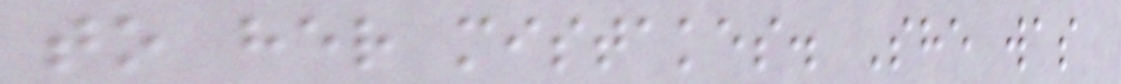to her mistakes. She was
